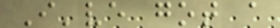I've got a
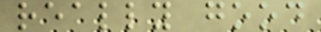really good
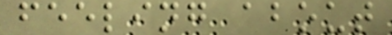feeling about
